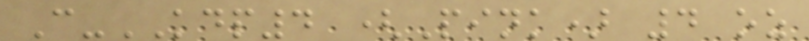C-KDP4 (Pink) 4 oz
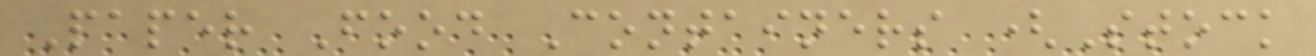Paper Food Containers (Stock
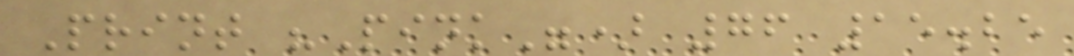Print "Pink") 76 15.25
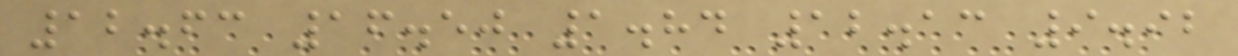12.63 16.50 1.84 12.13 9.92
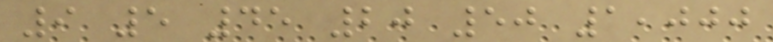9 5 45 20 50 1,000
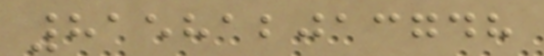815812013748
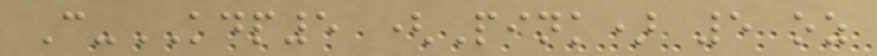C-KDP5 (Pink) 5 oz
